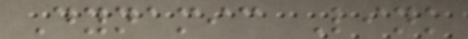Dynamic Link
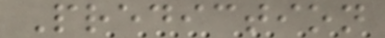Prediction
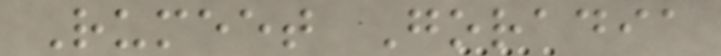Rumeet Goradia
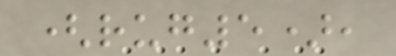(rug5),
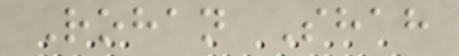Rohan Shah
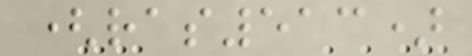(ras513)
